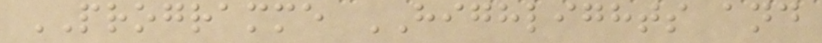PROGRAMME HIGHLIGHTS and
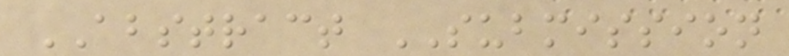ABSTRACT SUBMISSION
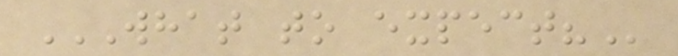WHAT TO EXPECT?
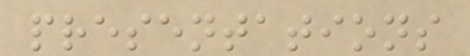presentations
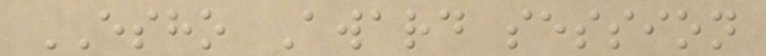ESHO Award session
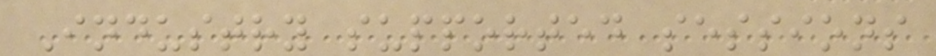Industry supported sessions
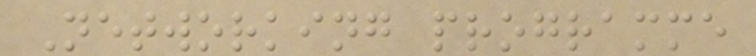Networking programme
